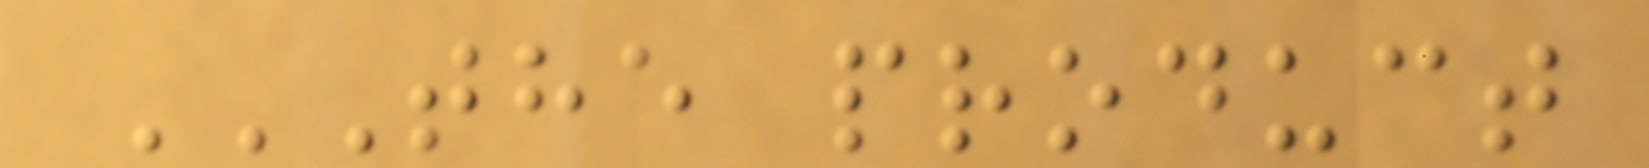THE PRODUCT
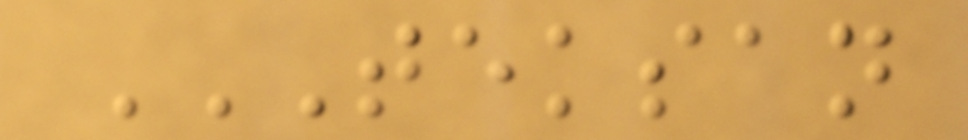TEKSAN
